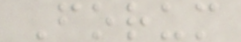Forum
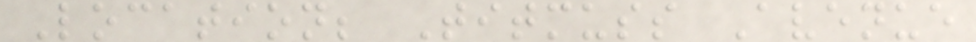Location; Titmuss Avenue
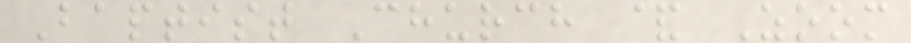Baptist Church & Zoom
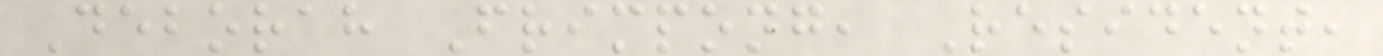Deborah Frimpong, Resident,
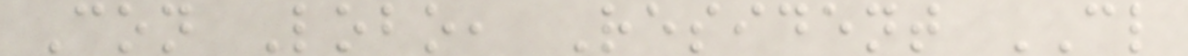Con Lobo, Resident CL
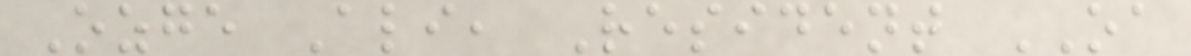Ozge Ali, Resident OA
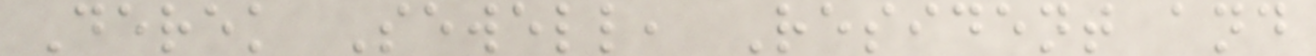Derek Sewell, Resident and
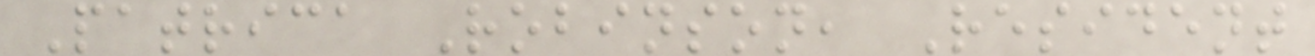Patrica Robinson, Resident
